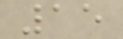15
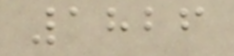1826
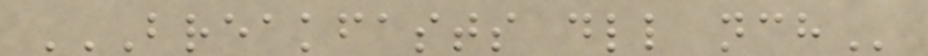BREAKFASTS DLL NCH
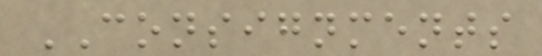CONSIGNMENTS
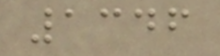1346
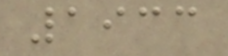1933
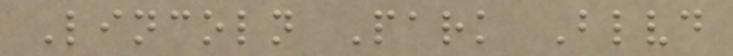Lincoln Park Blvd
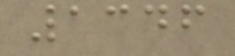1346
